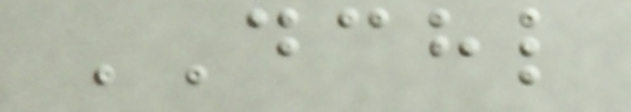DCHL
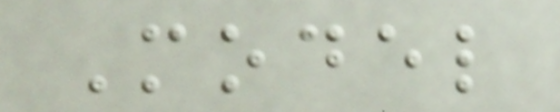Model
